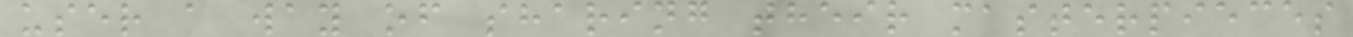user a way of sharing their masterpieces
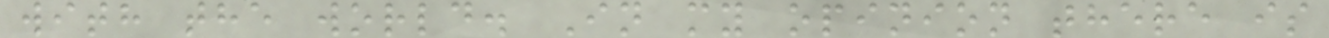with the world. In my opinion there is
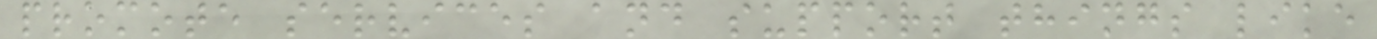promote services and support things like
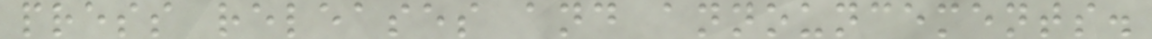press releases and announcements.
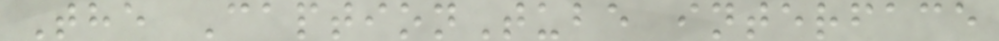The CaptionTube interface
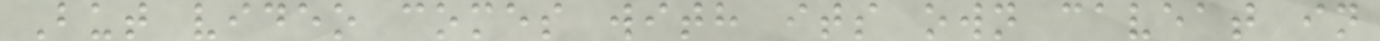But video comes with its own caveat in
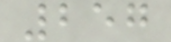257
